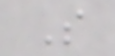S
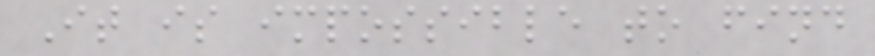It is impossible to find
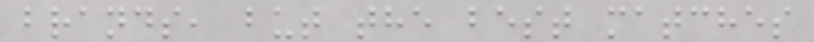brands, but the best matches
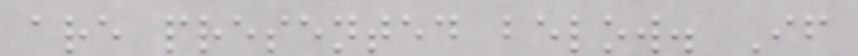are presented below. If
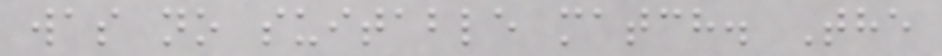was no suitable match. The
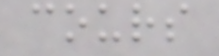cours
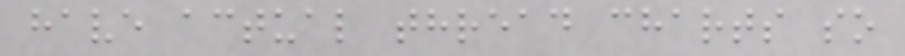have actual thread charts so
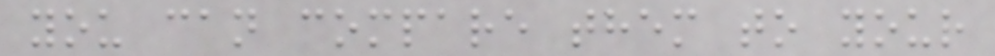you can compare them to your
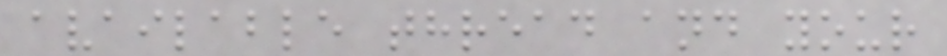available thread and your
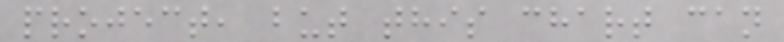project, but this chart can
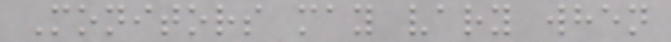Monitors may vary when
